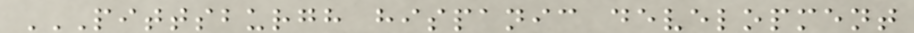PITTSBURGH HISPANIC DEVELOPMENT
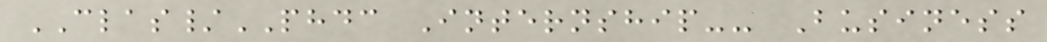CLAS/PHDC Internship-- Business
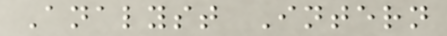Analyst Intern
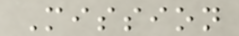Mission
